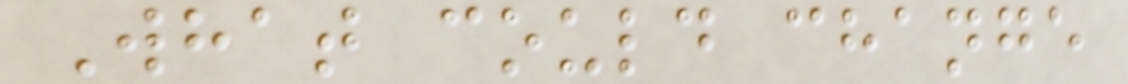What could change
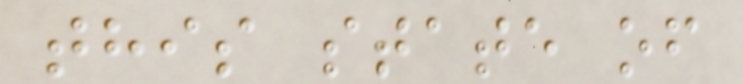this state of
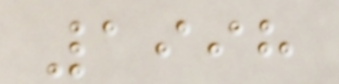1998
